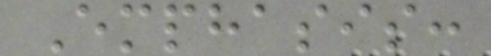Emphasis:
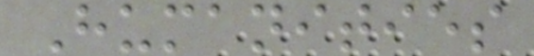Humanities
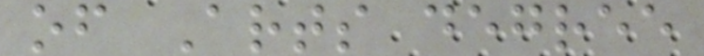of Arts degree
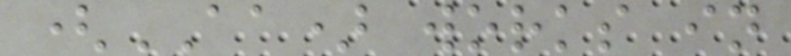(AA) works in
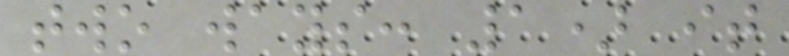two ways: 1) it
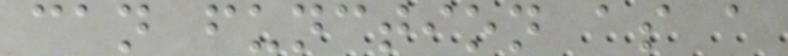can function as a
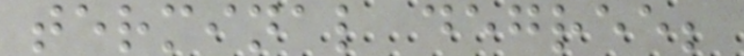terminal degree;
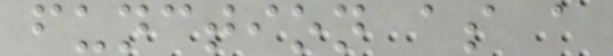function as a
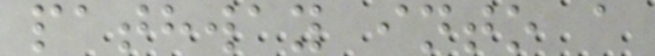pathway into a
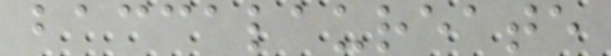baccalaureate
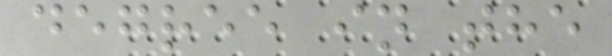degree in the
